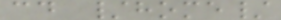cd /home/
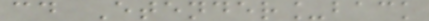cd Etender_back
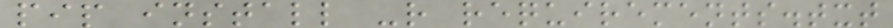pip install -r requirements.txt
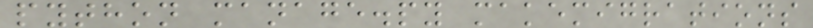python manage.py makemigrations
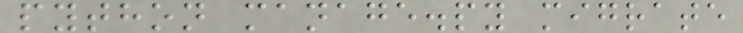python manage.py migrate
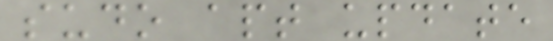sudo apt update
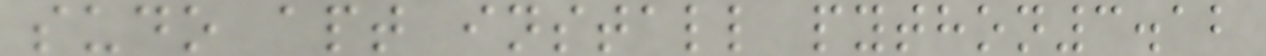sudo apt install python3.12
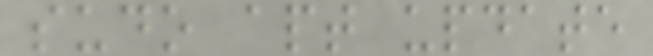sudo apt update
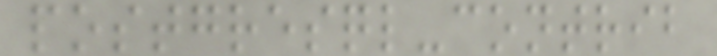postgresql-contrib
